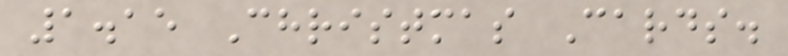1.15 Christmas Cards.
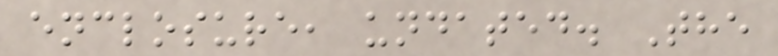enclosure, undated. The
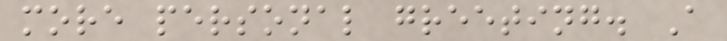more personal greeting. A
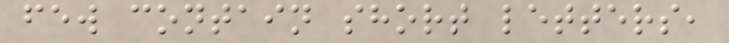few contain short letters,
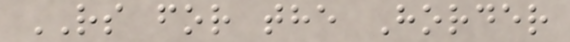RS for the Horder
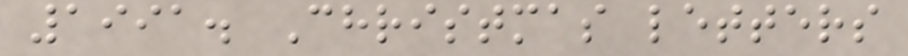1991. Christmas letters
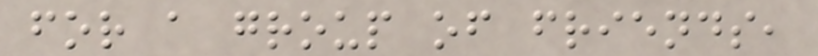for a group of friends,
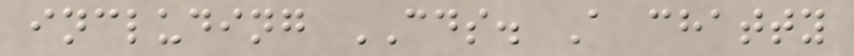including CDS. A chatty
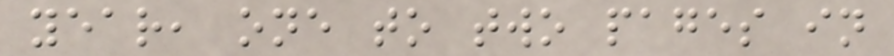year, one to two pages in
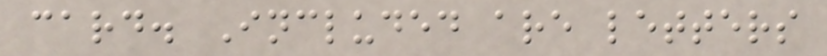card. Included are letters
